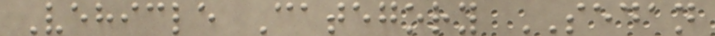Vehicle Category SEDAN
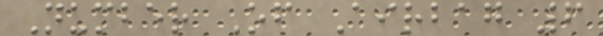Number Of Airbag 6
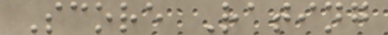Score Rating
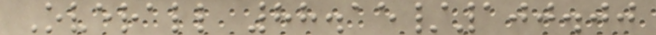Overall 88.15/100.00
